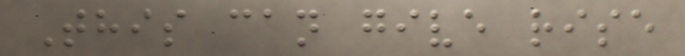This can give rise
